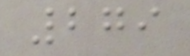279
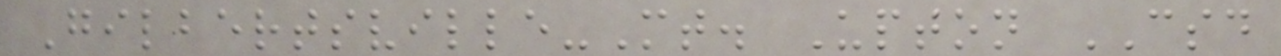Gilbertsville-Mt. Upton CSD
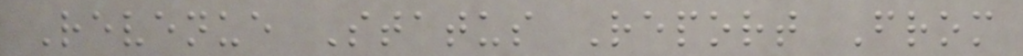Revenue Status Report From
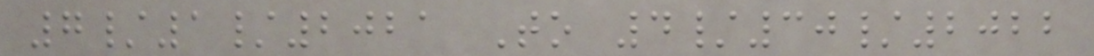7/1/2021 To 4/30/2022
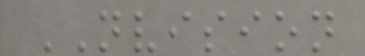NVISION
